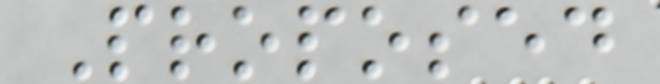Proposed
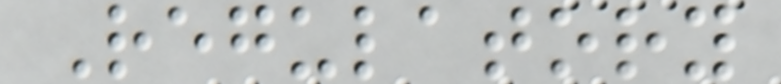Regulatory
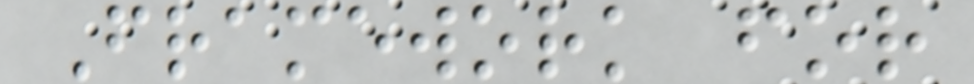Framework for
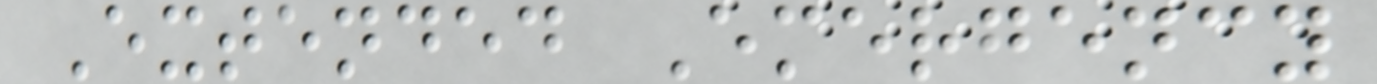Extended Emergency
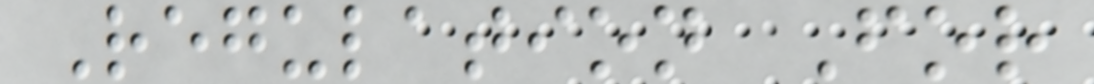Regulation For
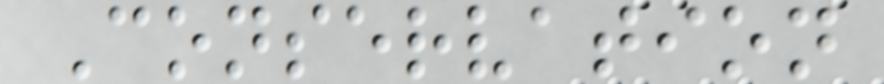Conservation
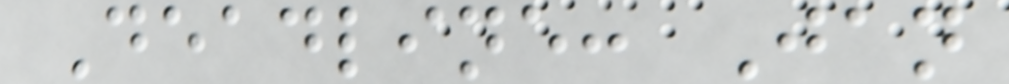Deadline: Jan
